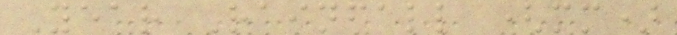Year Rainfall (mm)
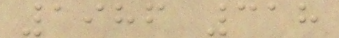1986 318
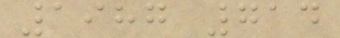1987 714
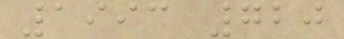1993 720
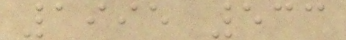1995 533
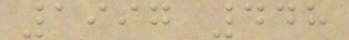1997 448
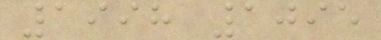1998 1095
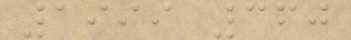1999 360
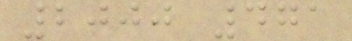2000 471
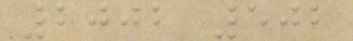2002 502
